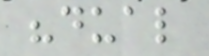"dual
